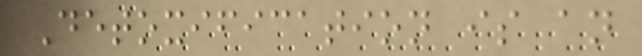Detoxification is an
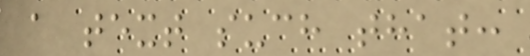a text such that:
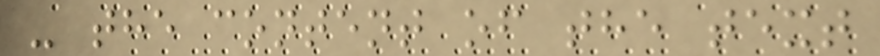- the content of the text
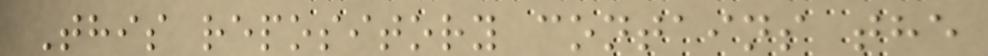This repository contains the
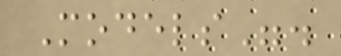Models".
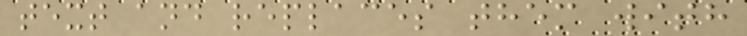text and replaces them with
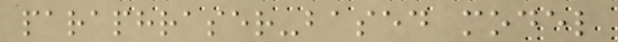paraphraser-based model
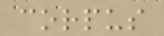corpus
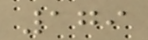179
